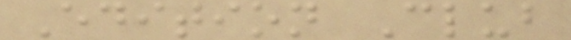Edition Club
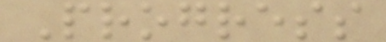Progress
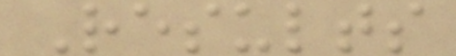Results
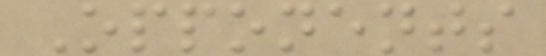Opponents
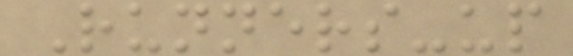Runners-up
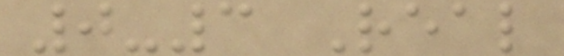0-3 Real
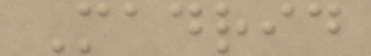Madrid
